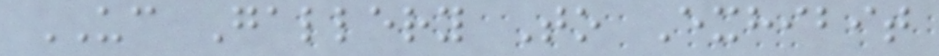UC Gallery To Exhibit
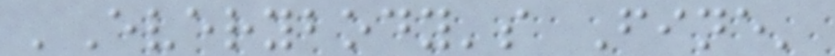'Everybody's Fine'
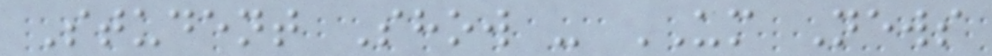Student Show - UM News
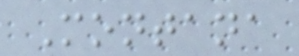Montana
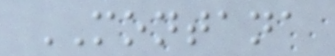MONTANA
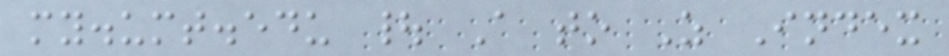my.umt.edu | A to Z Index
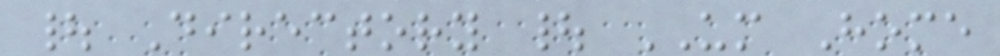| Directory | UM Home
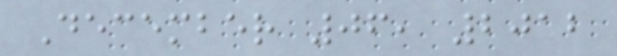December 06, 2012
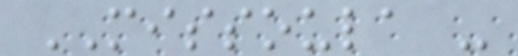MISSOULA -
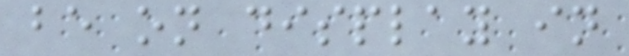be on display in
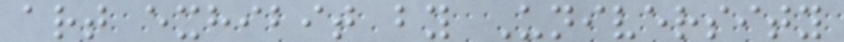art exhibit by University
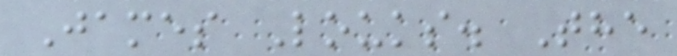James Louks. The
